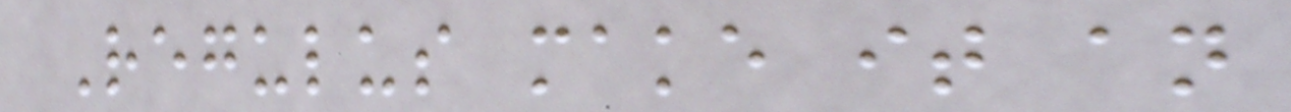Regulus make it an
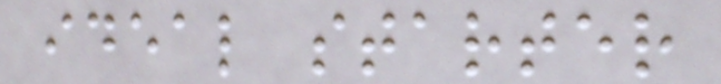ideal starter
